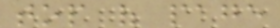top of page
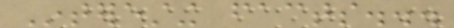Interesting facts...
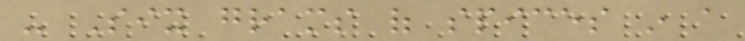- Six grams of spices in a
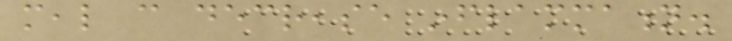meal can decrease inflammation.
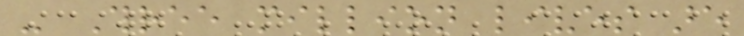- Three million lives are
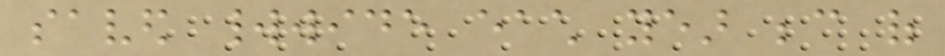saved worldwide each year because of
